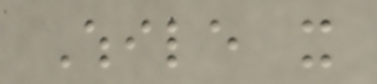While it
